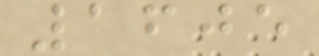1605
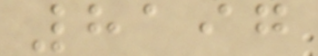8197
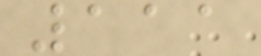111
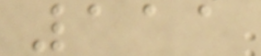111
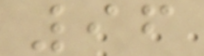96
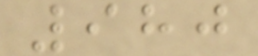980
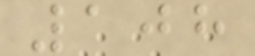108
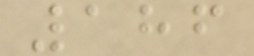186
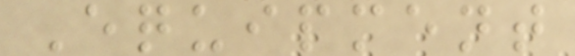Equipment
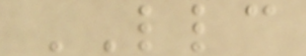LLC
